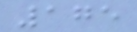175
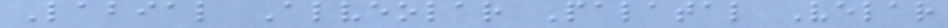Labial Alveolar Palatal Velar
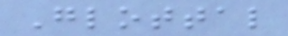Glottal
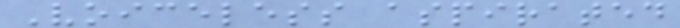Voiceless aspirated
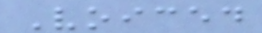Voiced
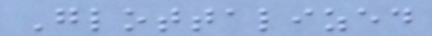Glottalized
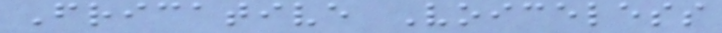Fricative Voiceless
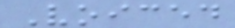Voiced
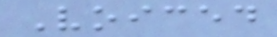Voiced
